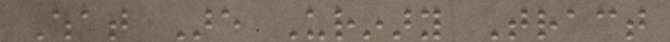What Are Urinary Tract
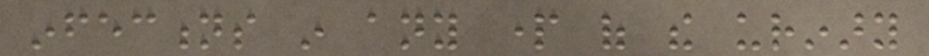infections in any part of the urinary
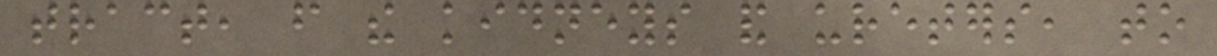tract, from the kidneys and ureters, to
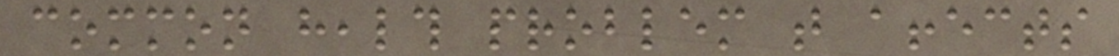common health problem that affects
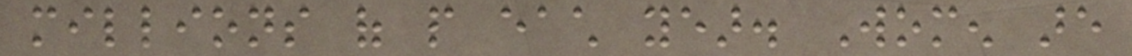millions of people each year. Women are
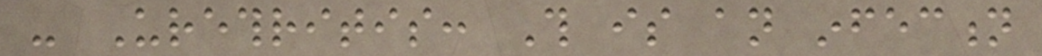- Urethritis: This is an infection
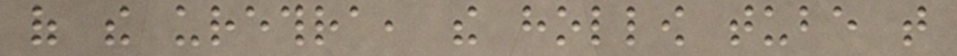of the urethra, the hollow tube that
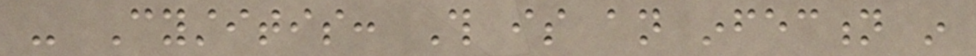- Cystitis: This is an infection in
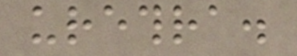urethra.
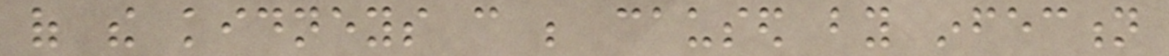of the kidneys can be caused by infection
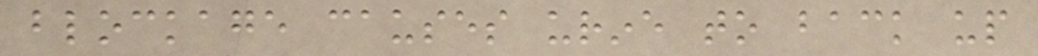blockage causes urine to back up
